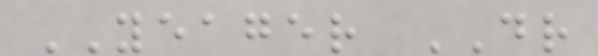YEAGER DR
